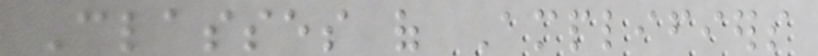Classes of Amplifiers
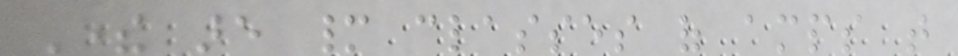There are many classes of amps that
